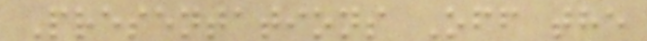Presentations Off the
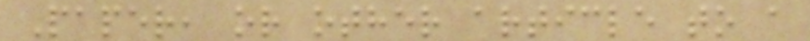Paper, or other article to a
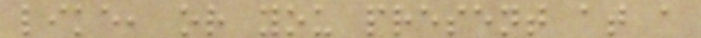like, or you present at a
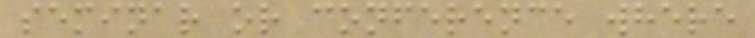seminar or conference where
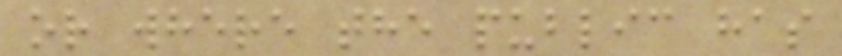or where the public has
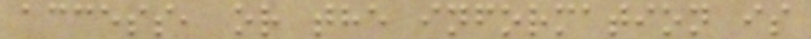access, or the information is
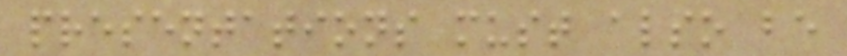presentations must also be
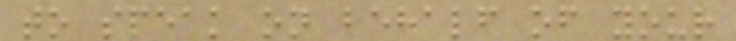to speak on behalf of your
